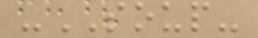-SOUP-
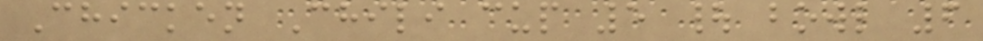Chicken Chili cup 5 | bowl 6
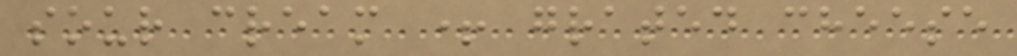sour cream + grated cheese
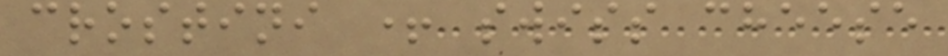crostini + swiss cheese
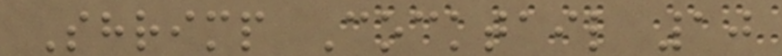Shrimp Cocktail 10
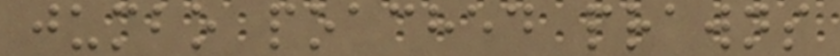jumbo poached prawns
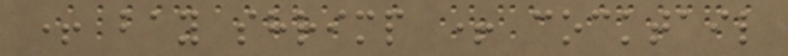+ bay shrimp + cocktail
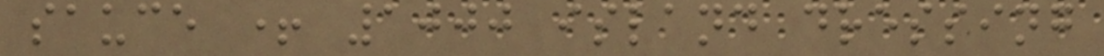sauce + 1000 island dressing
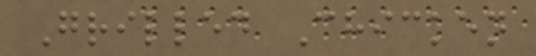Grilled Chicken
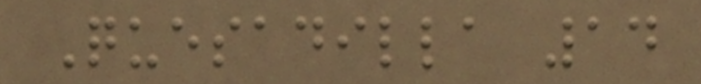Quesadilla 14
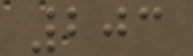203
